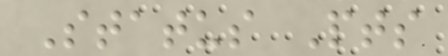Status Pts
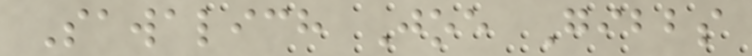Sawalich Joe Gibbs
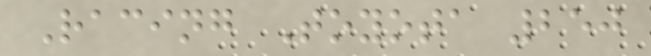Racing Toyota 250
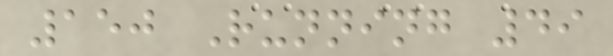150 Running 49
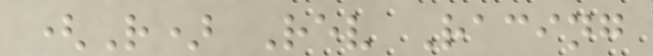(R) Rev Racing
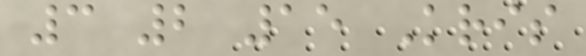3 2 15 Kris
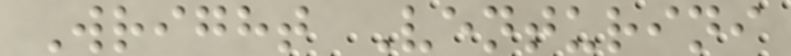Wright Venturini
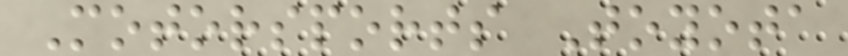Motorsports Toyota
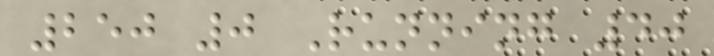250 0 Running 40
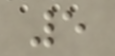5
